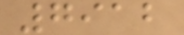7912
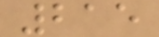215
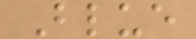Blue
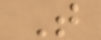T
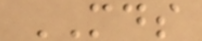MDS
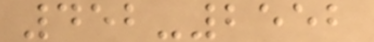452-2552
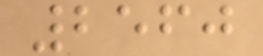2560
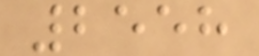2558
